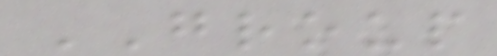GROUP
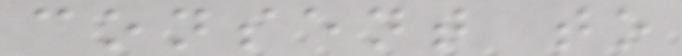consent to
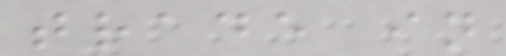trade in
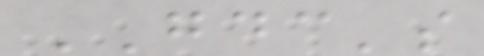GDC's
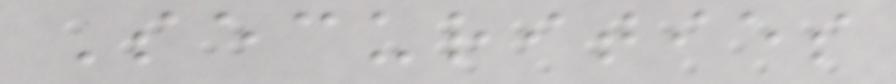Securities
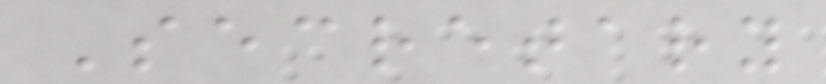Secretary
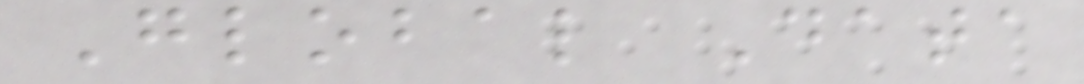Global Data
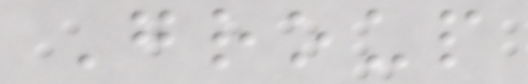Group
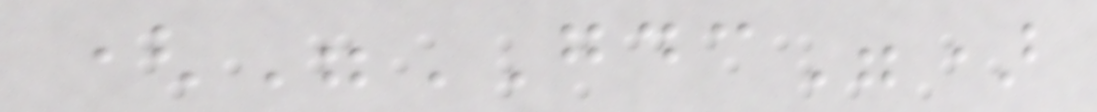("GDC")
